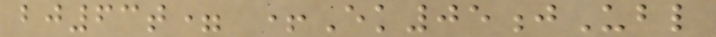bj63t= +Ek05jUbl
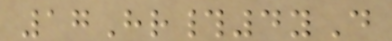17Hr#4yD
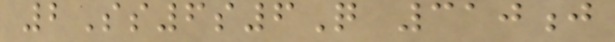2Ss6s6Q 310j
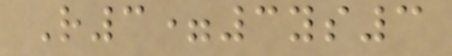R3=3ys3
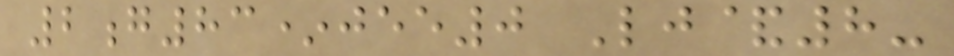2g83*jee0 Lj&8-
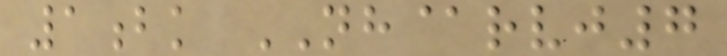1bk NH@rvj7
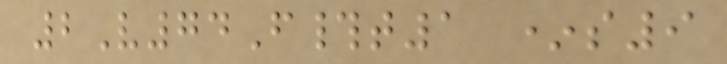2V74F#t1 *s9
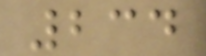234
